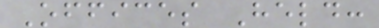Offices Held:
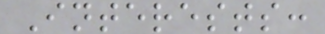Interests:
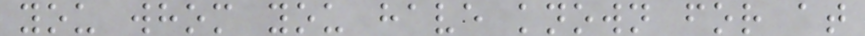you whom you have known for at
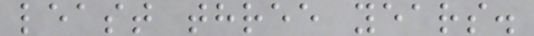least three years.
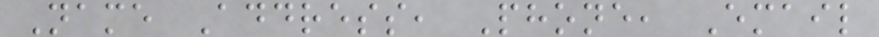Name Address, Phone, Email
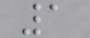1
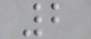2
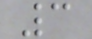3
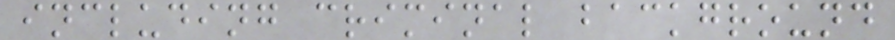including criminal background
